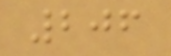206
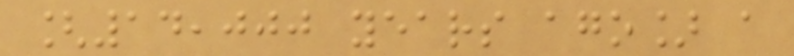[14,000 years ago] a
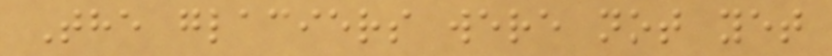The glaciers were not yet
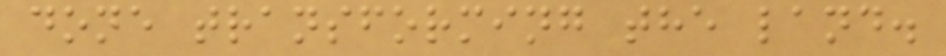done transforming the land.
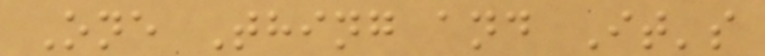One Thing and It's
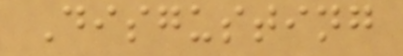Disgusting
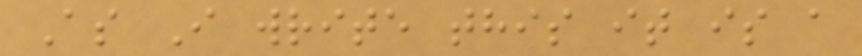As I write this it is a
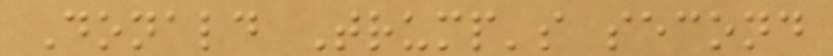Donald Trump's second
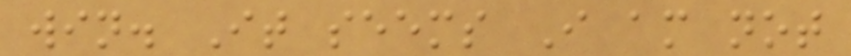win. It seems I am not
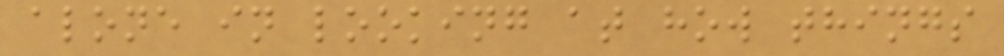alone in looking at how things
